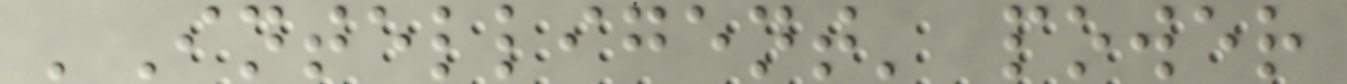'Intelligent' power
